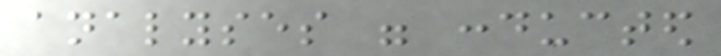analyses were conducted
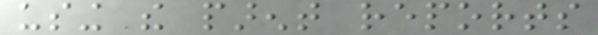using the parent reports
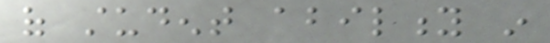of student ability in
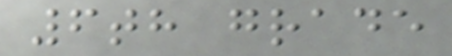6th grade
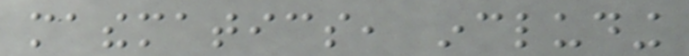mathematics, including
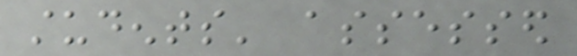students' assessed
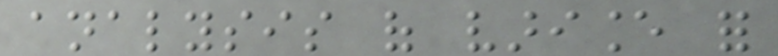analysis of variance for
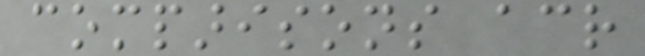comparisons across
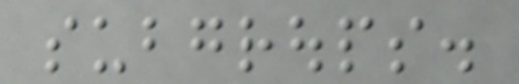subgroups.
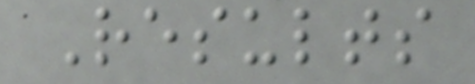Results
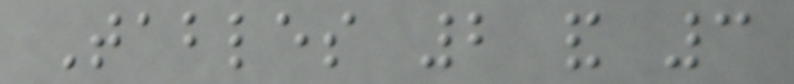Tables 2 and 3
